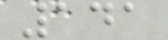141
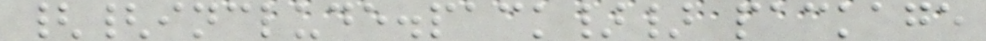{{include.pack}} package
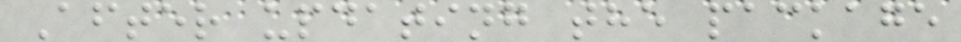After updating the package
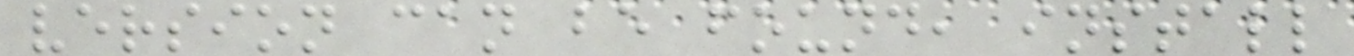version can be found, install
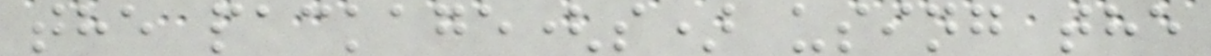the package(s) using the
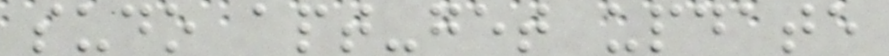sudo apt-get update
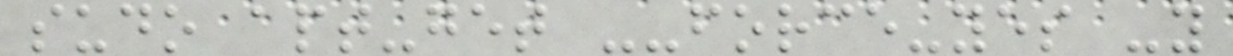sudo apt-get --force-yes -y
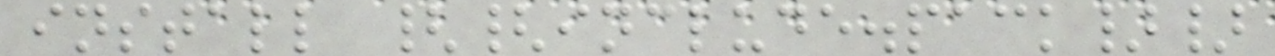install {{include.pack}}
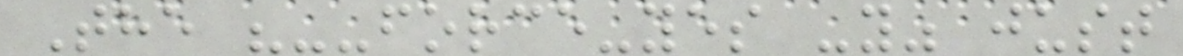The "--force-yes -y" just
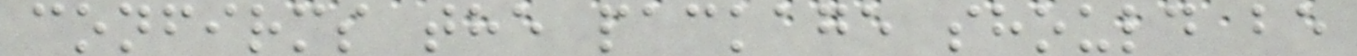confirms the package should be
